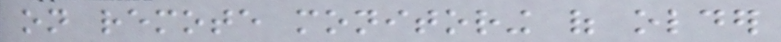on remote monitoring of older
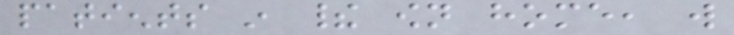patients in their own home, will
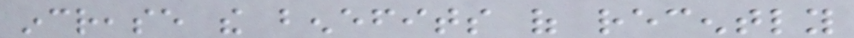increase the benefits of recently
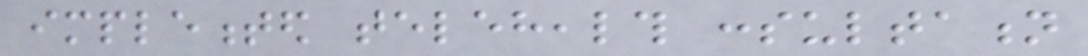implemented telehealth consultation
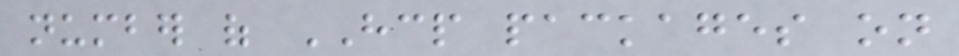number of HCP packages on
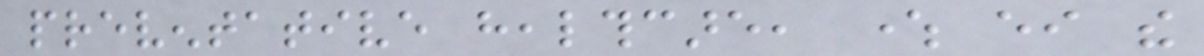preventative healthcare, where either the
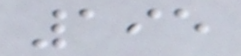195
